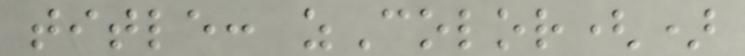title: zColor()
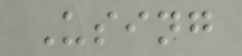Using
